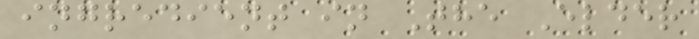ingredient in The Elder
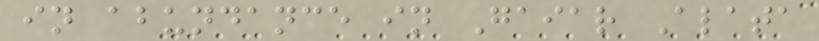in abundance in Gaiar Alata
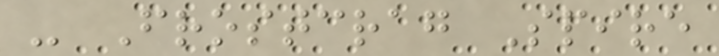- Frostcrag Spire
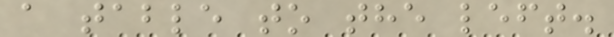a table to the left.
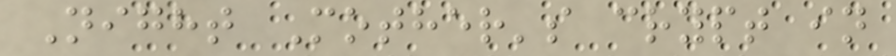Night Mother's crypt in
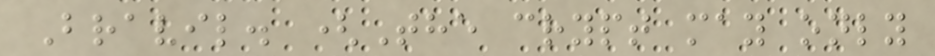Bravil. (The crypt may only
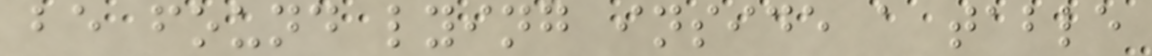be found lying inside a table
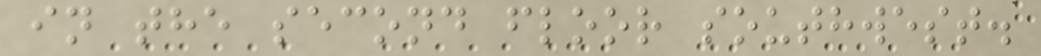in the second floor southwest.
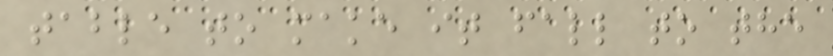table to make it fall to the
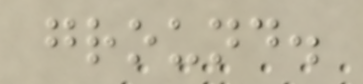ground.
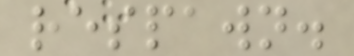respawn.
